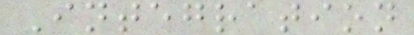Integration
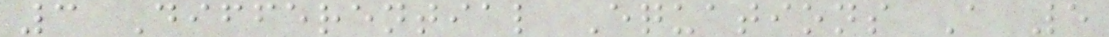3 Differential Equations A 5
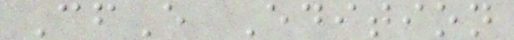CfE Edition
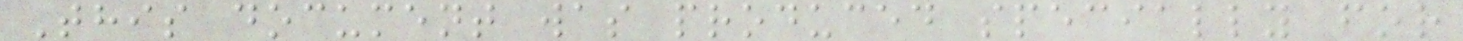This document was produced specially for
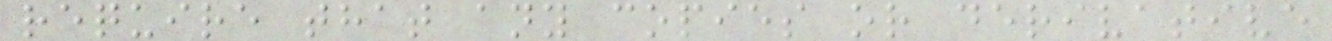require that any copies or derivative
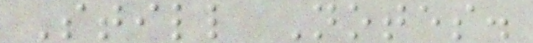Still Notes.
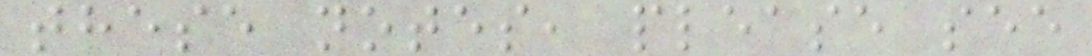these notes, please see
